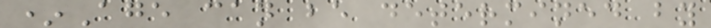*Age can be determined by
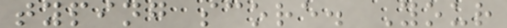typing score. Your
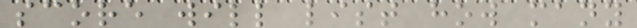score will list how many
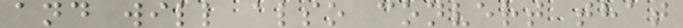and will also convert that
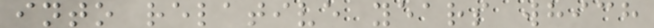into relative years which
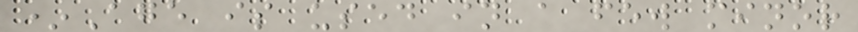*Age is used in a few minor
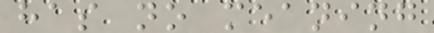has no meaning
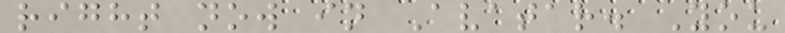right now in Avatar. You
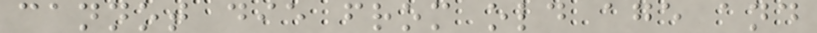cannot die from old age and
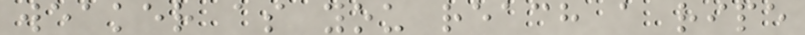weaker as you reach a ripe
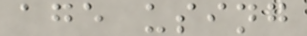age using
